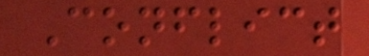Conflict
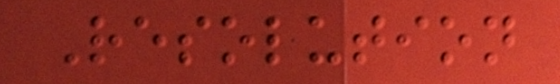Resolution
